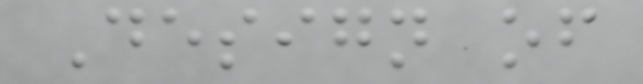Design of
